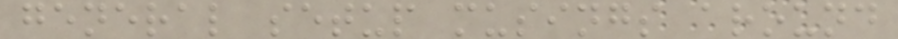general setup musings around
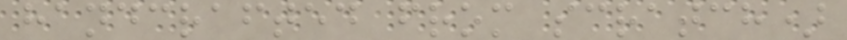handcrafted from scratch)
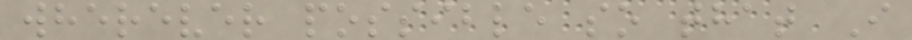wherever possible so that I
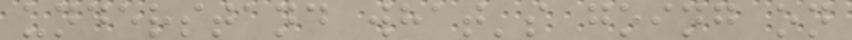understand what's going on
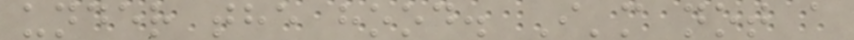under the hood. I'm not a
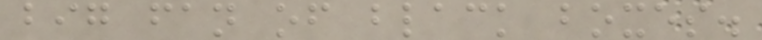big fan of black boxes.
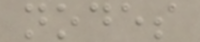nodes
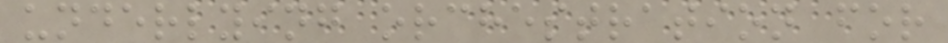underlying orchestration for
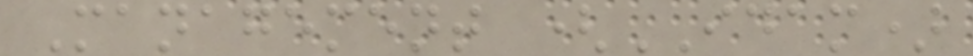Management (IDAM)
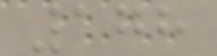178
